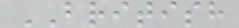BRITISH
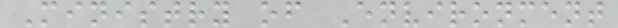Ministry of Environment
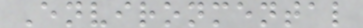Environmental
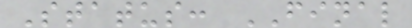Status: FINAL
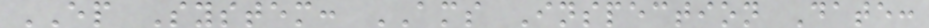EP System: AMS Inspection Date:
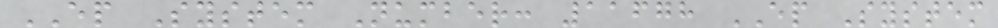EP System Number: 11678 EP System
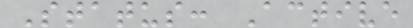Status: Active
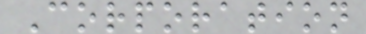Corporation
